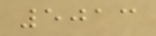5013
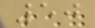50
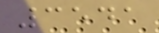3541
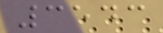3543
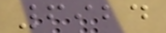6924
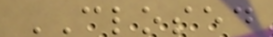CLOSED
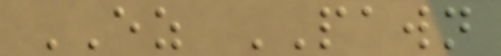EZ PAWN
